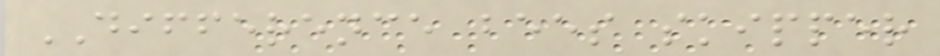DIFFERENCE bees skipper
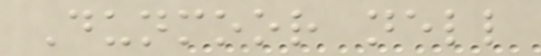Dunmoor nell
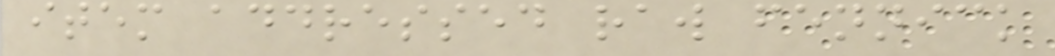item addressed raw fennick
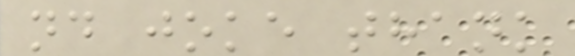nd joke thank
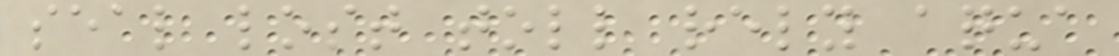seal lost toll rely aqua
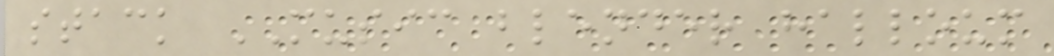stack MUSIC blender halloum
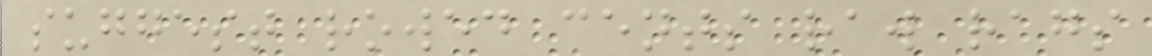suggest rowed cents raw rags
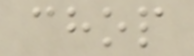chop
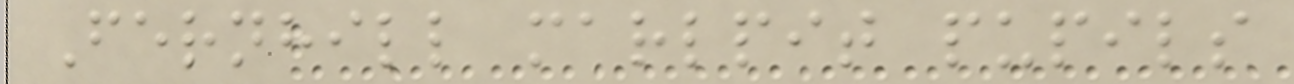Fernhill marlpit pupils
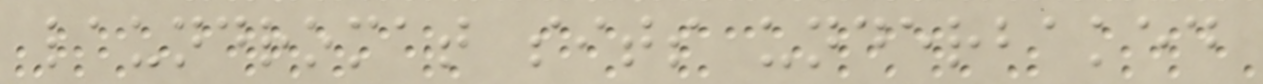laundromat sits underbaked
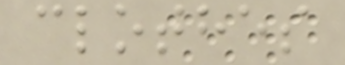clothes
